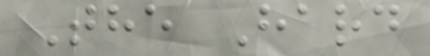The Hard
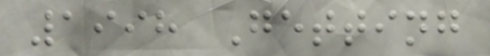1998 Getting
